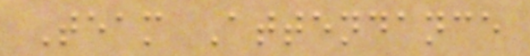Team Attendance
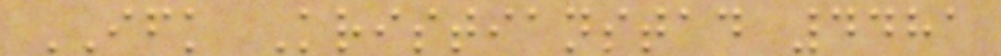IFK Kristianstad 4481
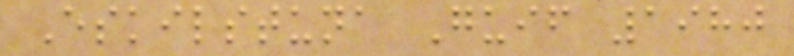Eskilstuna Guif 1980
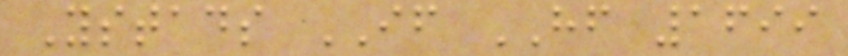Ystads IF HF 1699
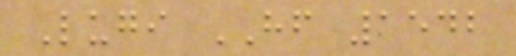Lugi HF 1542
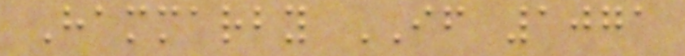Hammarby IF 1071
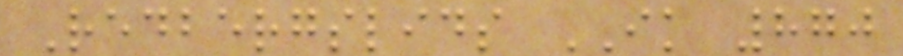Redbergslids IK 870
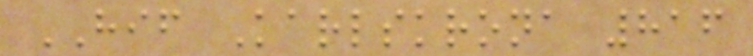HIF Karlskrona 816
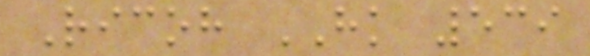Ricoh HK 539
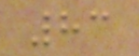83
